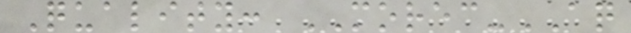Quality: MOREC-AQ
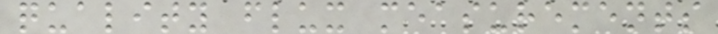quality flux measurements
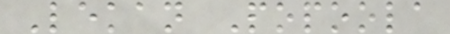Lekan Popoola
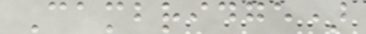Cambridge)
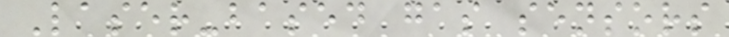Laser-based gas sensors
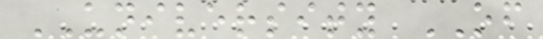UNIVERSITY OF
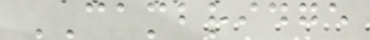CAMBRIDGE
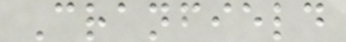Cranfield
